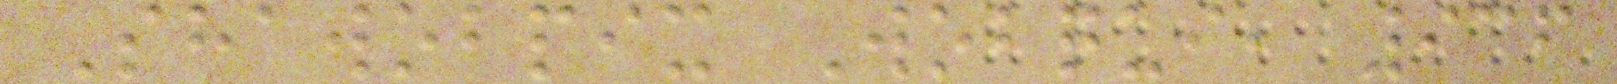Shawobpix Wobqui, 936
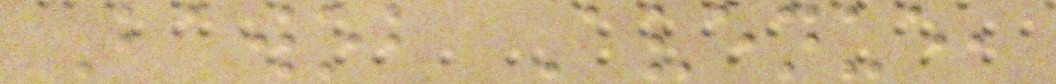Bawob Avenue,
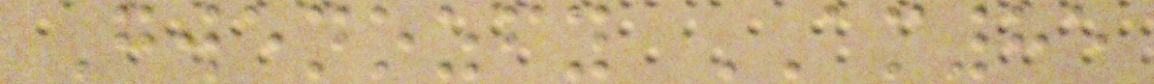Gwenozfy AM85
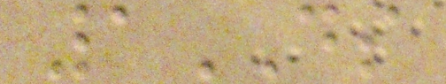1DS
